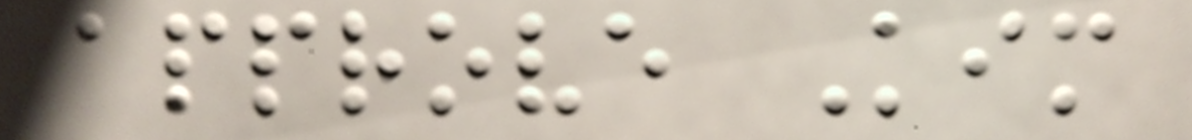approve Kim
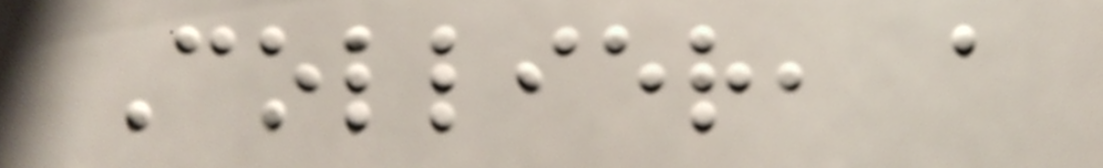Collier, a
